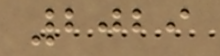2029
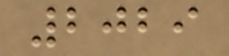2029
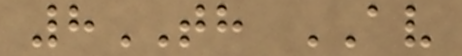8TH AV
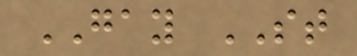GAY ST
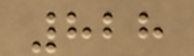828
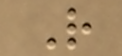R
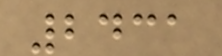2431
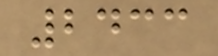2433
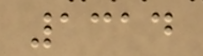1314
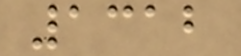1312
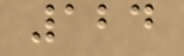124
